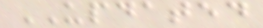UPDATED
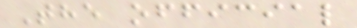The official
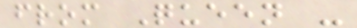from Queen -
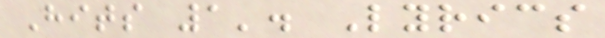Hits 1'. Lyrics
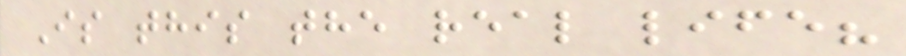Is this the real life?
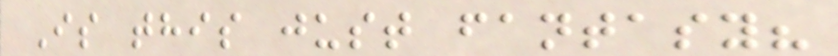Is this just fantasy?
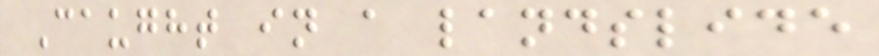Caught in a landslide
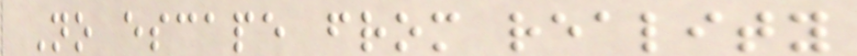No escape from reality
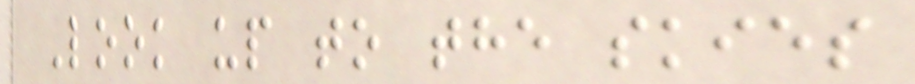Look up to the skies
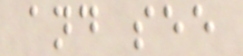and see
